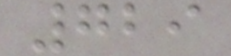729
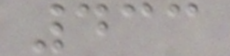433
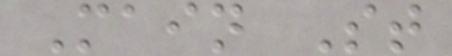Main St
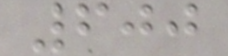600
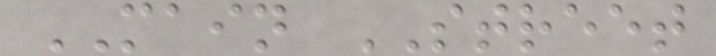MAIN STREET
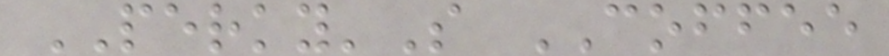PERKY'S COFFEE
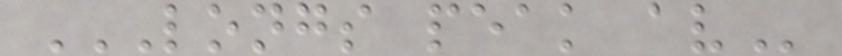LONGS PEAK AV
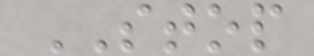STOP
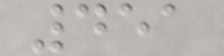451
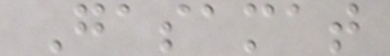Gasamat
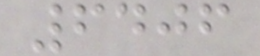6406
